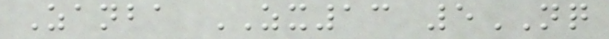Zanba ZX13 5NQ
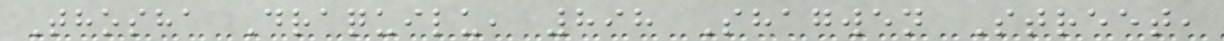Thosha Draquilu, 898 Shagwen Street,
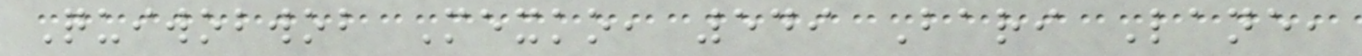Quiwobwob Mexko, 549 Bari Lane,
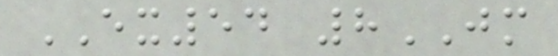EX54 8JM
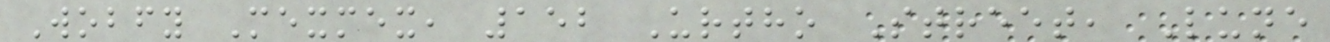Wobfy Mexmex, 152 Urtho Street, Lune
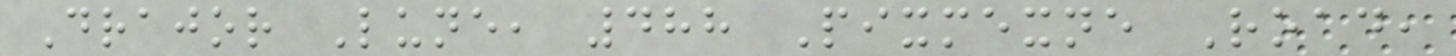Drajor Lune, 488 Pixmexne Road,
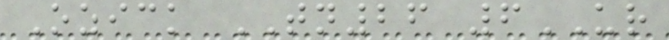Ozick TN26 6UR
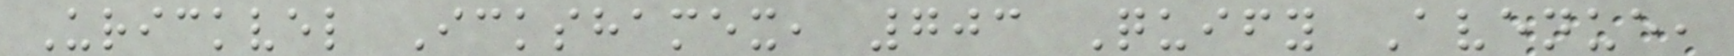Urickvel Ickshamex, 703 Quify Avenue,
